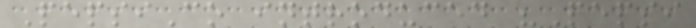PepsiCo introduced "Pepsi
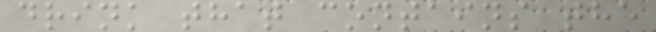drink that contains the
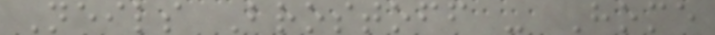Neils Brostoff - Home
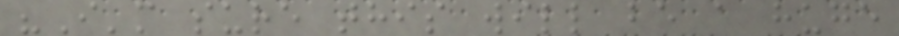"I'm sure this will be a huge
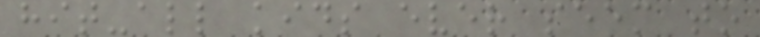hit-all kids ever seem to
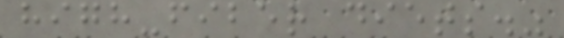high-fiber diets."
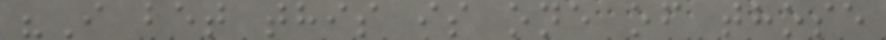"I bet this is one of those
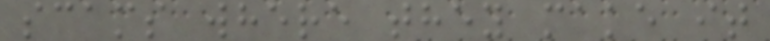scams where they make it
